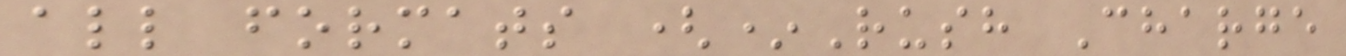all formats (*Rush Charge
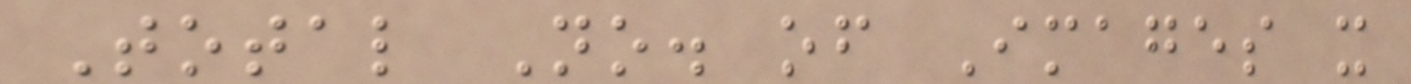Total No. of Images x
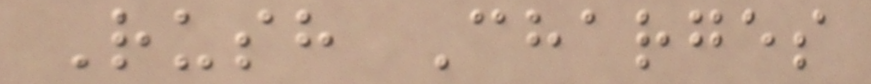Rush Charges
